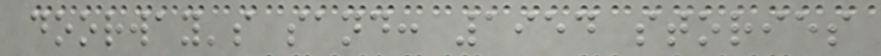doorway's sand: 1954 stories
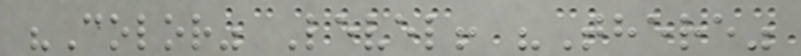"Color" Level! "There"
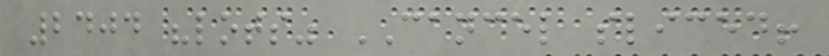2404 "lots" CANCEL sliced!
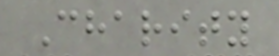Charity
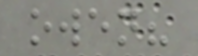owen?
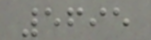5695
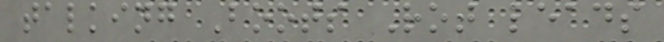talking Boots Rot leads
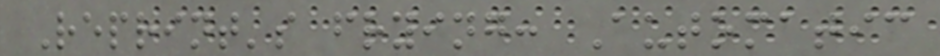Reprint's frying: Automatic
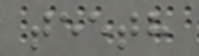teeth
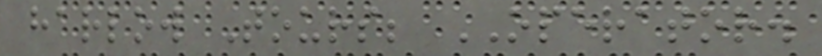harlow Tours; OPERATOR.
